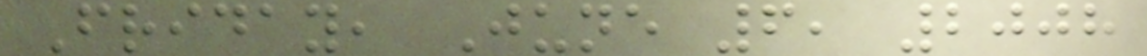Friday, June 6, 2008
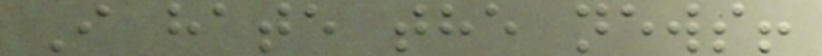I hate the news!
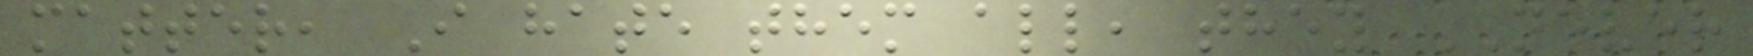matter, I hate them all, they NEVER
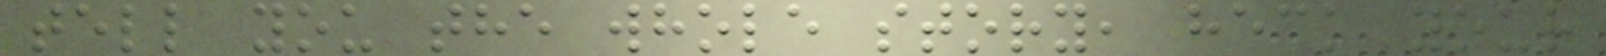tell you the whole story, heck your
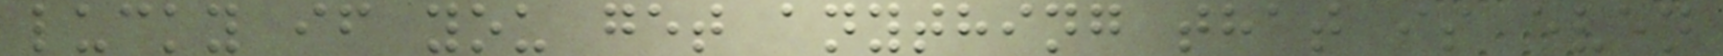lucky if you get anything that is even
